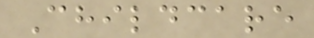Childcare
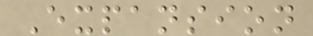Expansion
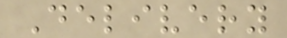Delivery
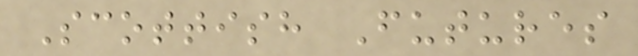Scottish Futures
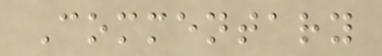Commentary
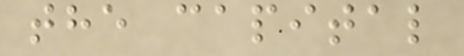the capital
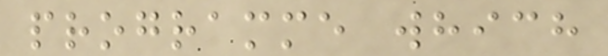programme which
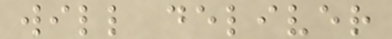will deliver
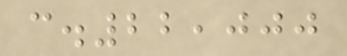c.22,000
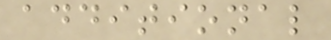additional
